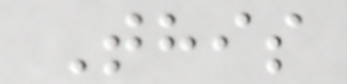This
